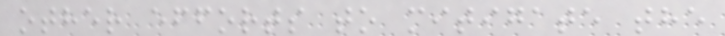other efforts to mitigate the
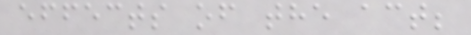effects of the act;
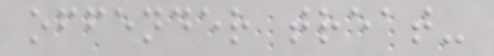offender treat-
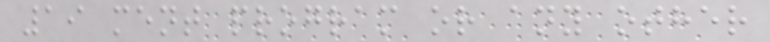19 ment program or any other
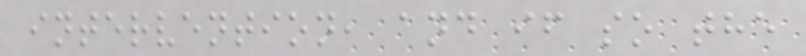intervention, and if so the
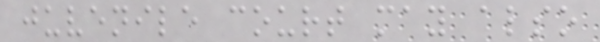juvenile court may also
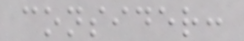consider:
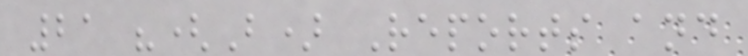21 "(B) Reports and
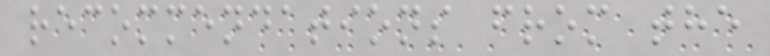recommendations from the
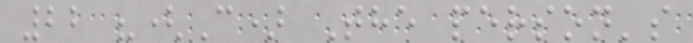22 "(C) The person's
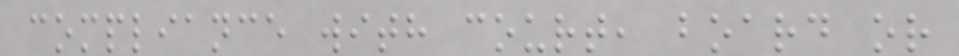compliance with court, board or
